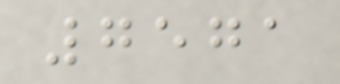7571
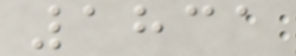1831
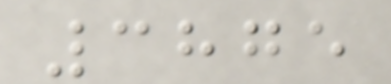3875
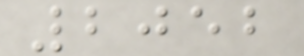2052
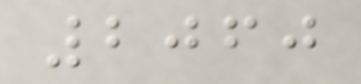2060
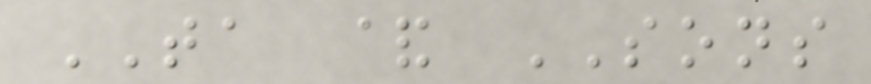TA & SONS
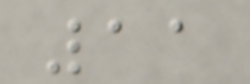11
